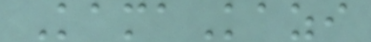KamaKazi
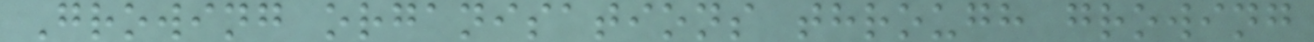Growing organisations through growing
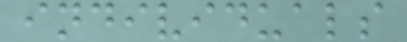individuals
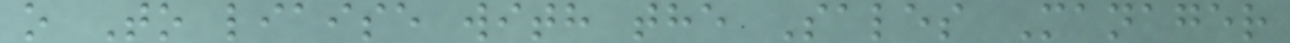o To liaise with the Sales Manager
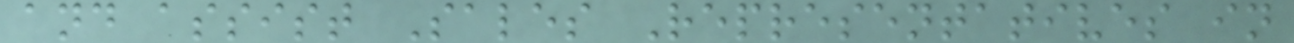and assist Sales Representatives in
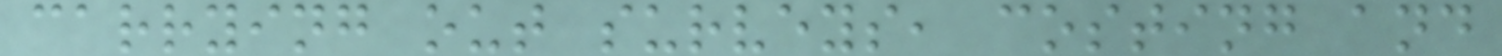carrying out surveys, costing and
